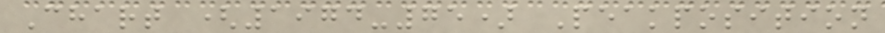Chart (1974-75) Peakposition
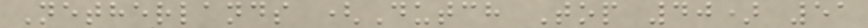Netherlands (Dutch Top 40) 51
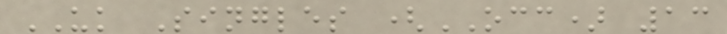UK Singles (OCC) 13
